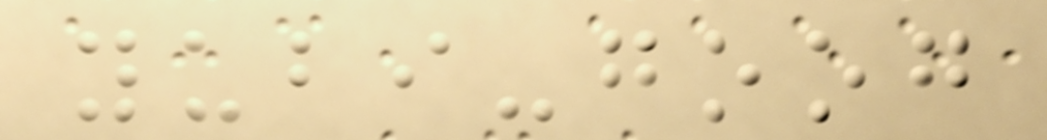yubi-goog
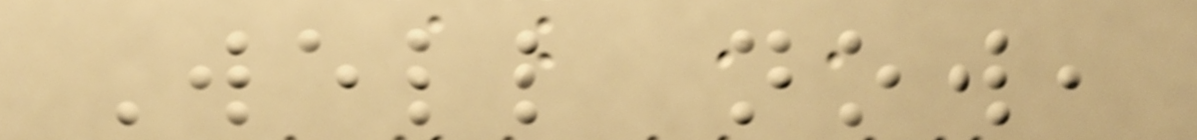Well now,
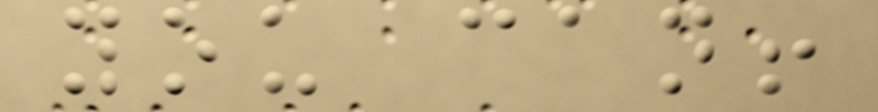you can!
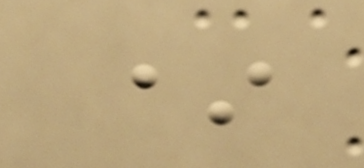*
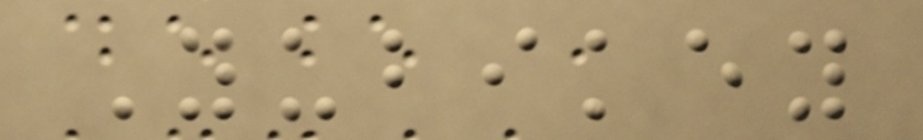Yubikey
